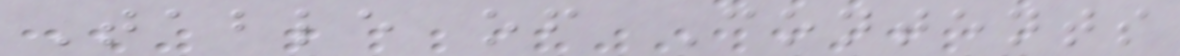Table of Contents
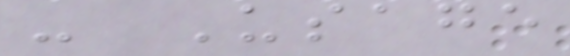- Usage
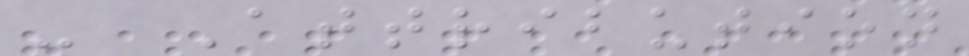- Attribution
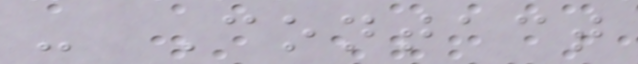- Contact
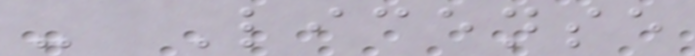- License
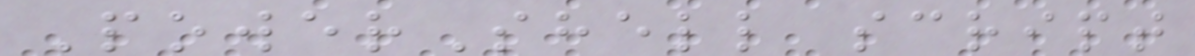PowerShell script
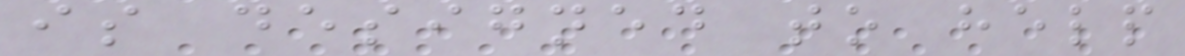is designed to help
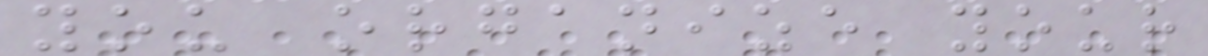you organize your
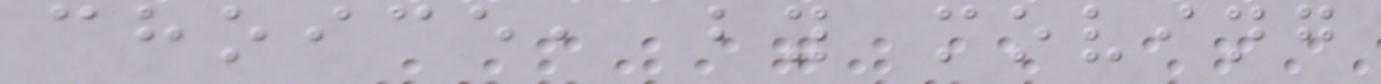choice, by moving
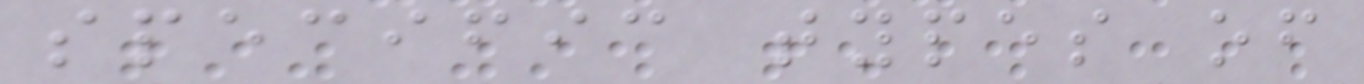specific types of
